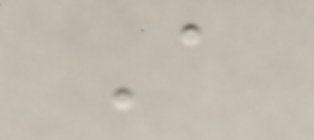A
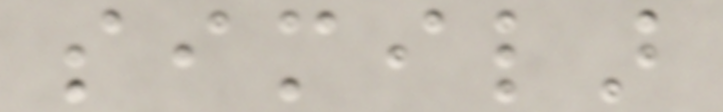similar
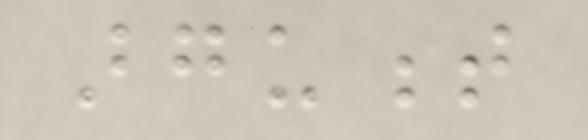argument
